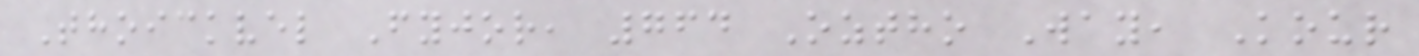Thoickvel Fyjor, 764 Oztho Way, Kour
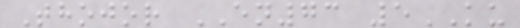Thojor EN73 5KU
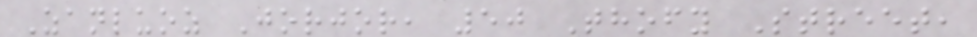Zanluoz Jorjor, 50 Thofy Street,
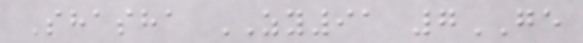Shasha ZY91 7GE
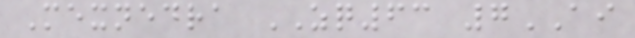Mexnedra ZQ63 7AI
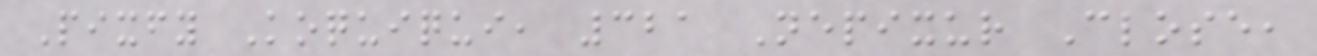Pixfy Koquiqui, 321 Nepixur Close,
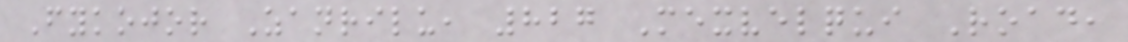Fykojor Zanrilu, 827 Mexvelqui Road,
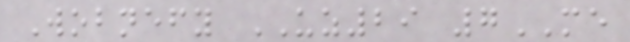Wobnefy UZ29 7ME
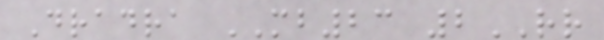Dradra MB23 2RR
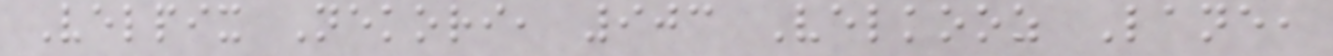Velpix Nekori, 903 Velkooz Lane,
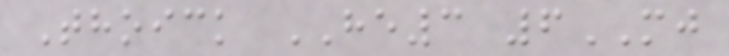Thoick HE3 6MJ
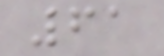61
